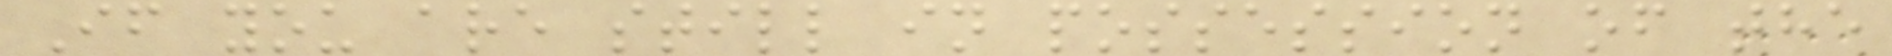If you are still in possession of the
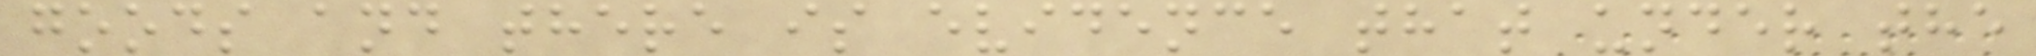goods and there is evidence that under the
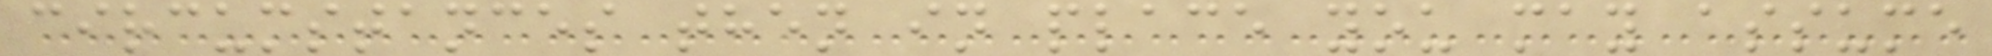circumstances then in place you may assume
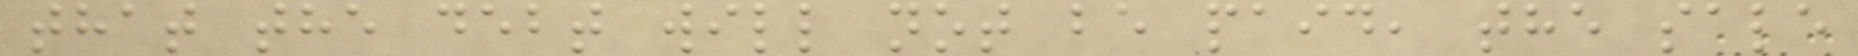that the debt will not be paid, the sale
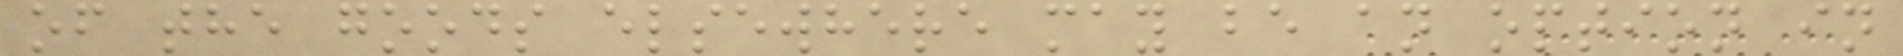of the goods elsewhere may be an option in
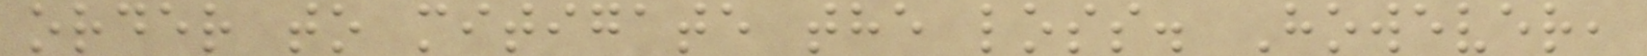order to mitigate the loss. However,
